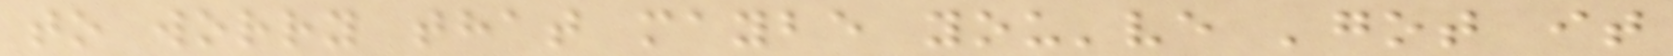to worry that maybe you've 'got it
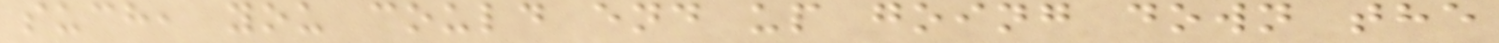such, you could end up going down the
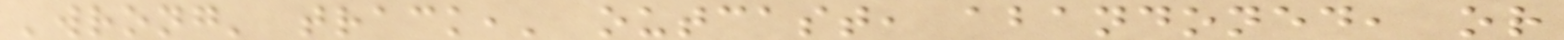'wrong' track,' outcast, abandoned, or
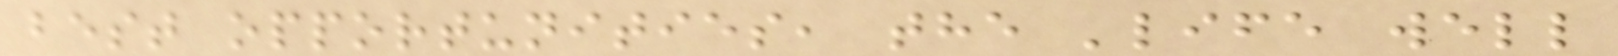best opportunities, the 'life well
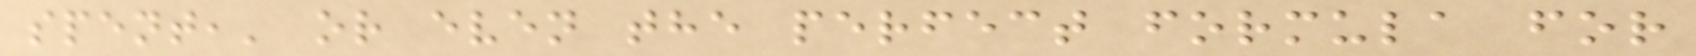spent,' or even the perfect formula for
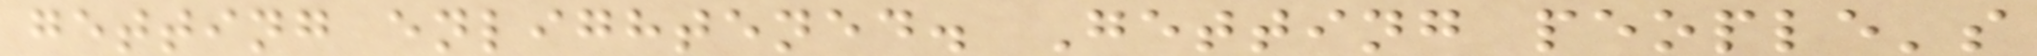getting enlightened. Getting people's
